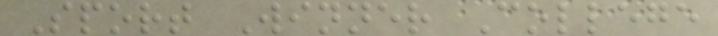Sport Winner College
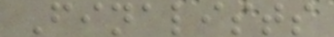Finalists
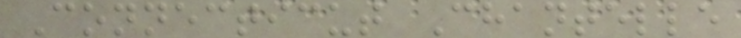Connecticut Chantelle
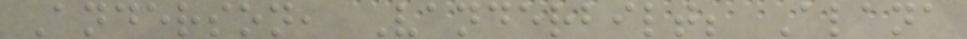Anderson, Vanderbilt; Alana
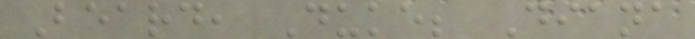Beard, Duke; Diana
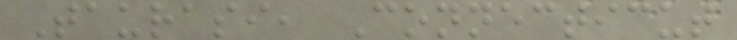Taurasi, Connecticut
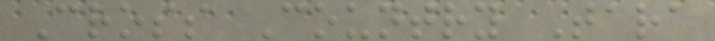Cross Country Tara
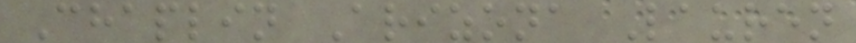Chaplin Arizona Lauren
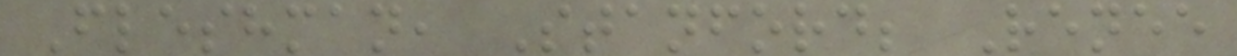Fleshman, Stanford; Renee
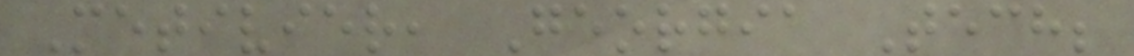Metivier, Georgia Tech;
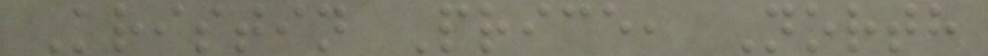Kristin Price, North
